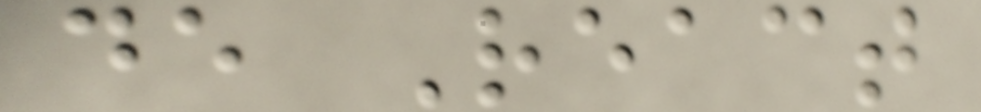de React
